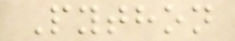Python
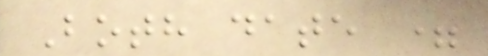Both date =
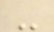-
